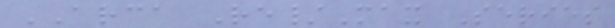ARCA Re/Max Series
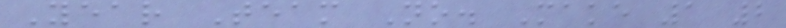Year Team No. Make 1 2
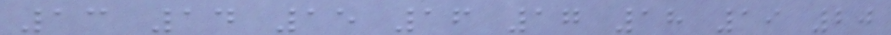13 14 15 16 17 18 19 20
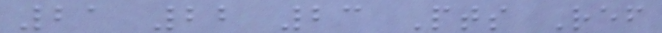21 22 23 Pts Ref
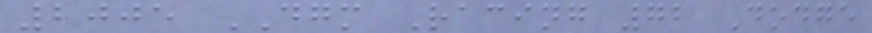2005 DGM Racing 72 Dodge
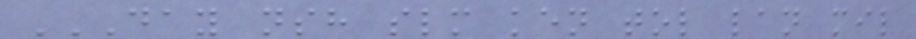DAY NSH SLM KEN TOL LAN MIL
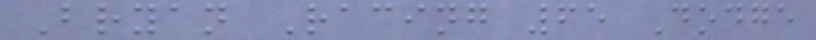Bryan Racing 65 Dodge
